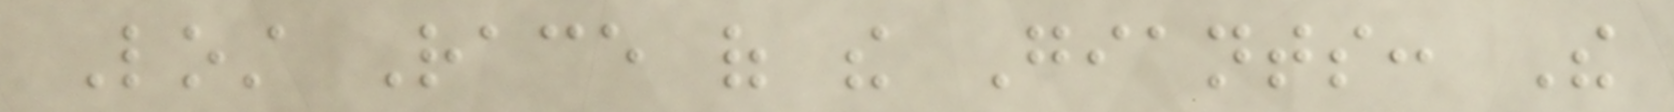Lost Race of the Giants: The
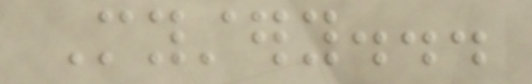Mystery...
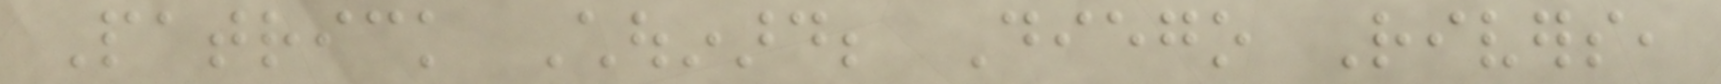Patrick Chouinard; Diego Rivers,
